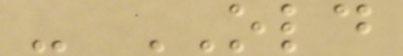- OLD
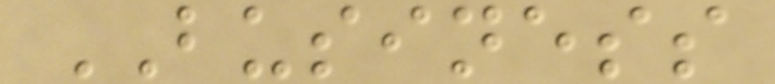BUSINESS
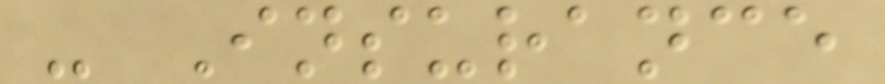- Insurance
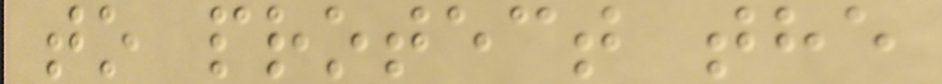to protect the
